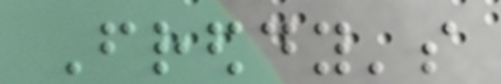Freddy's
